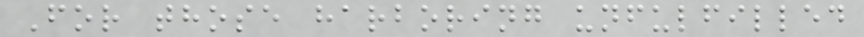For those harboring unfulfilled
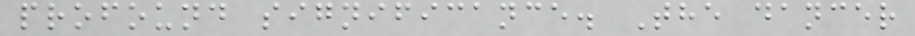profound significance. The dancer
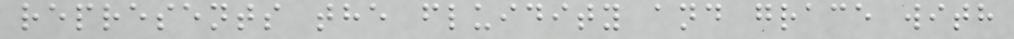represents the fluidity and grace with
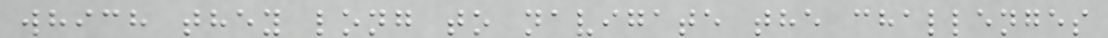which they long to navigate the challenges
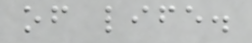of life.
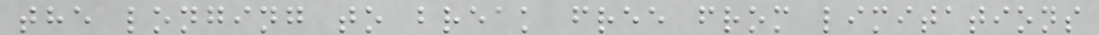the longing to break free from limitations
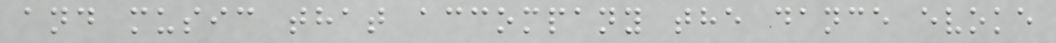and music that accompany the dance evoke
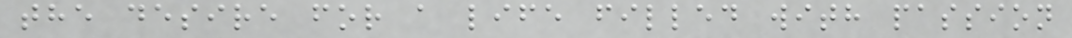the desire for a life filled with passion
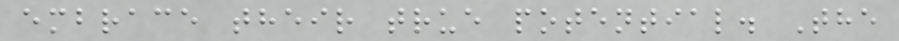embrace their true potential. The
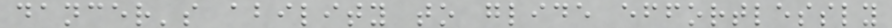dancer's ability to glide effortlessly
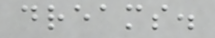dreams.
